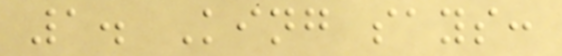1. King says:
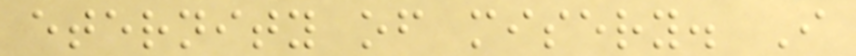eternity of misery. I
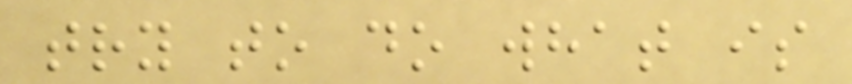try to do what is
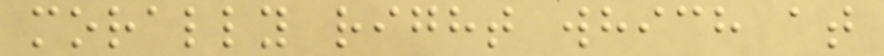morally right which at
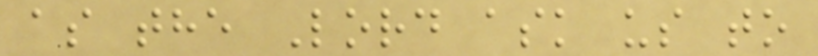as the Lord ask us to
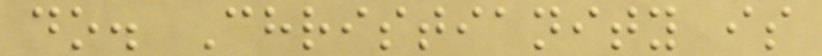do. Christianity is
